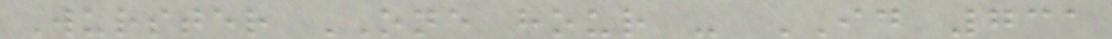Wurster ONE hour - ID 731
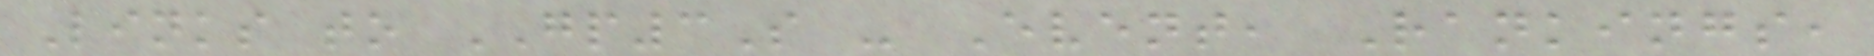Links to GP3S - Event, Rankings,
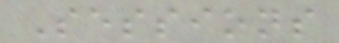Sessions
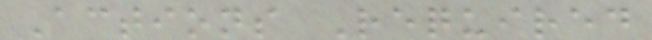Actions Required
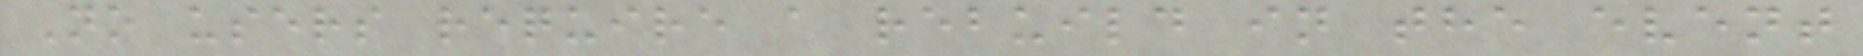No users require a rebuild in the event
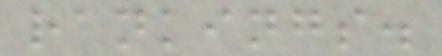rankings.
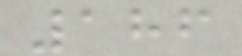186
